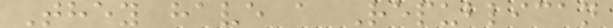They have a Republican
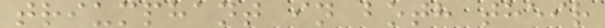triumphant in both their
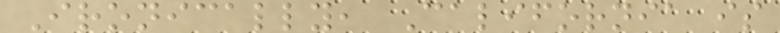Ironically, California is
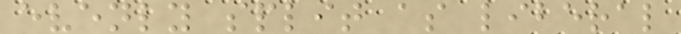evenly split as liberal
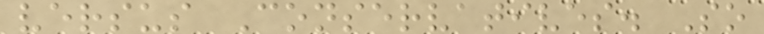versus Conservatives. So
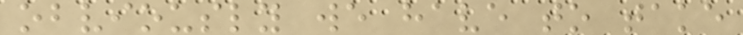obviously we have to take
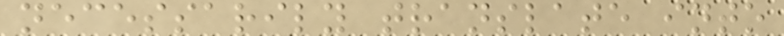necessarily translate into
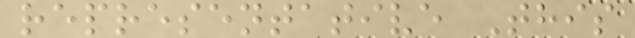representative This
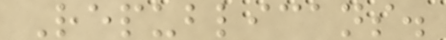Republicans.
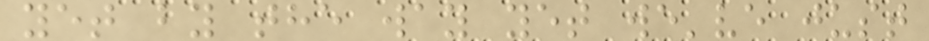yet by the way yet we've just
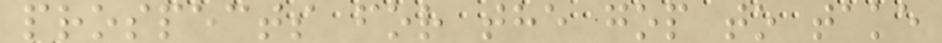prospects for the gop to take
